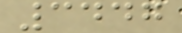3447
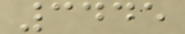3445
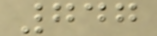747
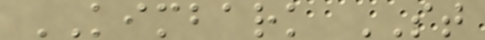KIMBARK ST
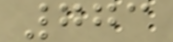773
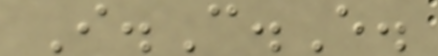I.C.E.
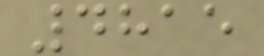4815
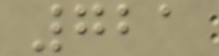721
